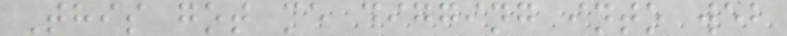This got me digging into web
